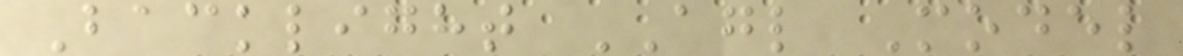Backlight AGL Model
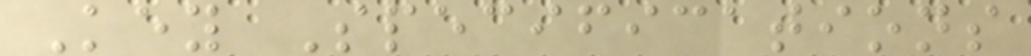Key Specifications
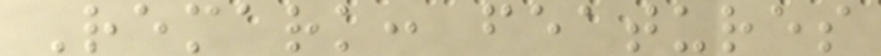Remark: features
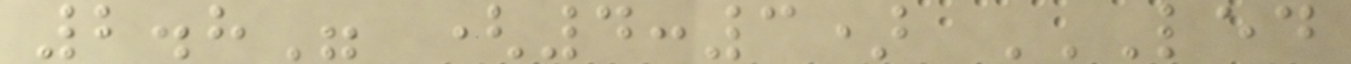2.8" (4:3) LED
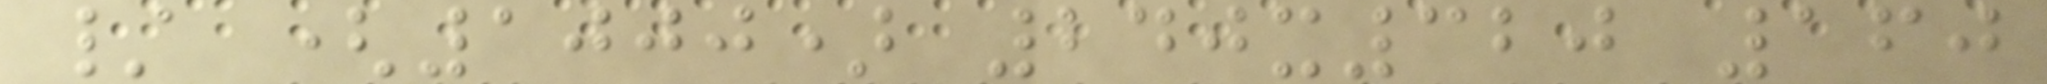/ (1000) 240x320 160
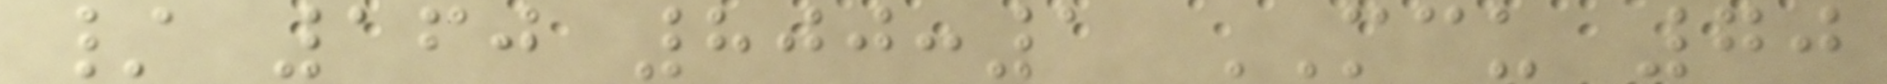/ 160 800:1 MCU 70
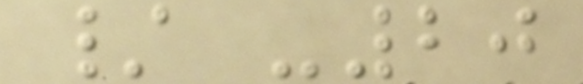/ -20
